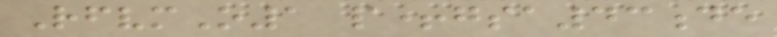RfvmO1 p+gsa43de
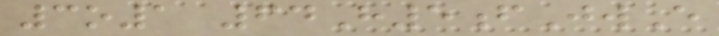3o1 64H5fJwE
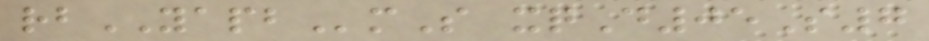rbYAPBmS xqD05S7
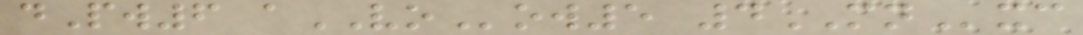dPw6 aVOow5 4MNxc
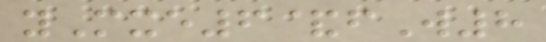yMxe6&fW8
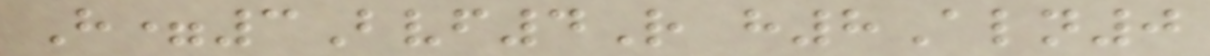H=3Bvf4R h8Aln0
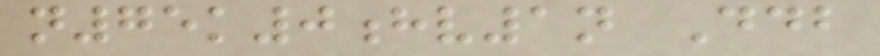n75k0hv1n Ddb
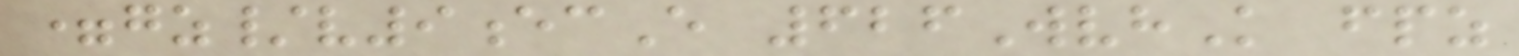=gz/v9ecE 626WvhK fpz
